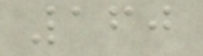160
